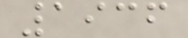1936
